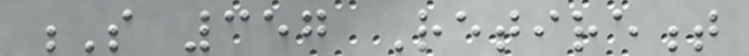S 357 Retirement
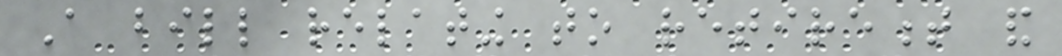A bill relating to retirement and
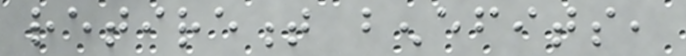retirement benefits,
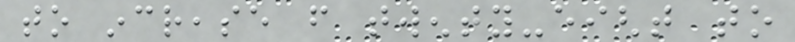to increase from twenty-eight to
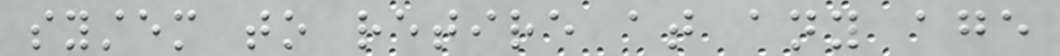system to retire at any age
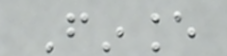Finance
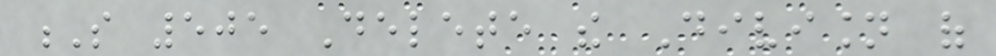S 505 Delete the Division of
